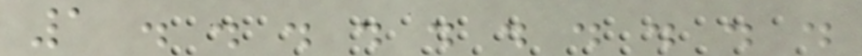1 . . . . . . . . . .
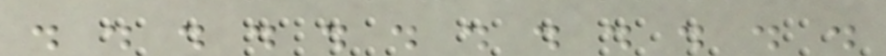. . . . . . . . . . . .
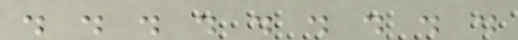. . . . . . . . .
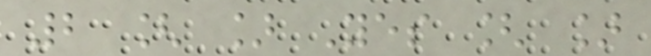2 [ ] Yes [ ]
